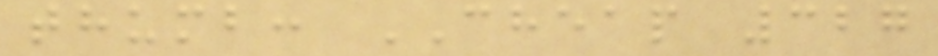thumb: CHEAP 327
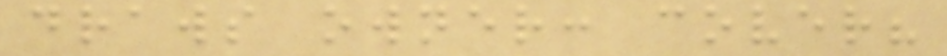draws owner: cover?
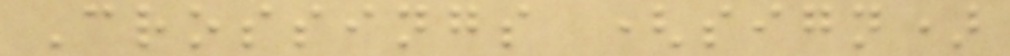Crossings (sign)
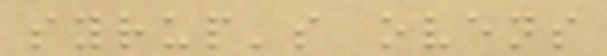syrup's ovens
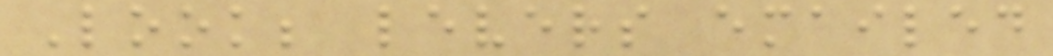Look; levers emailed
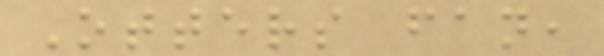Otters fan,
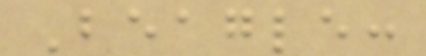Beagle:
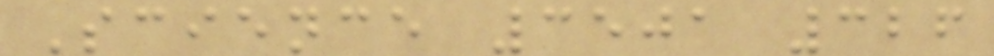Science 3501 326
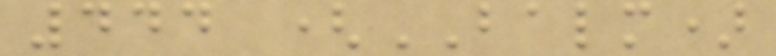444 (BALM)
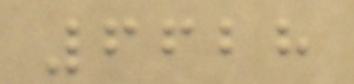6628
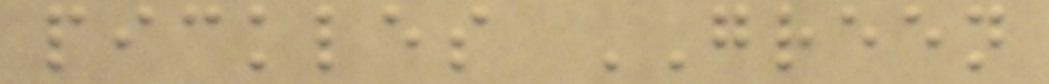pickles GREEN
